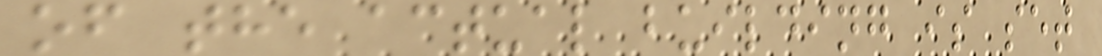of the actual building is set
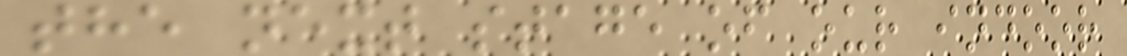the next stage of our indoor
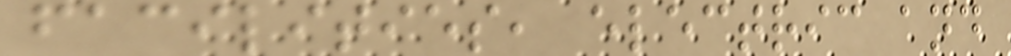facilities, electric and
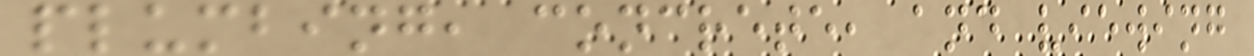plumbing, concrete, and viewing
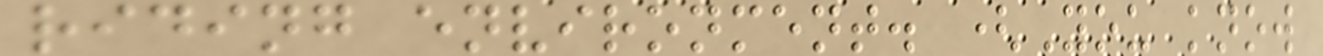riding environment. (You know
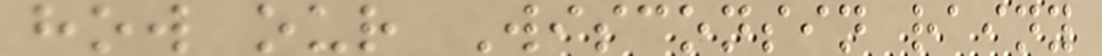how our Wisconsin rainy
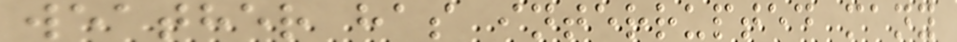weather has interrupted many
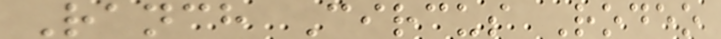Ranch Circus Rodeo
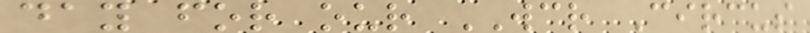day for our WCR Circus
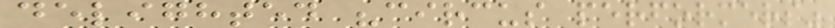delighted "circus performers"
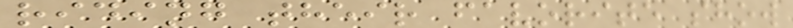riding their favorite show
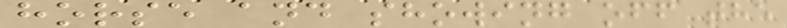horse and showing off the
